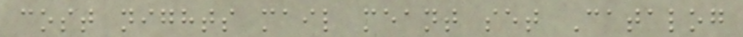cost nights mail meant set Catalog
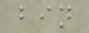bin
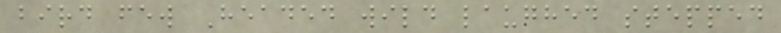bird few Headed wild laughed stepped
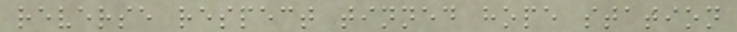reverse respect tinned hope station
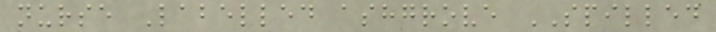nurse Labelled ashgrove SPILLED
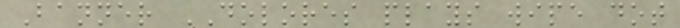Banner DOLORES plays wipe dot
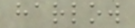harlow
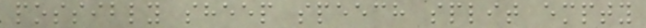possibly sheep speech split empty
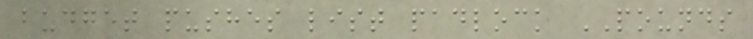budget pushes list padlock POUNDS
